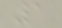1
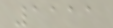1111
